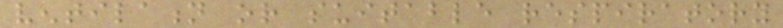ventilation or suitable respiratory
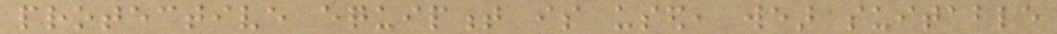protective equipment is used, wear suitable
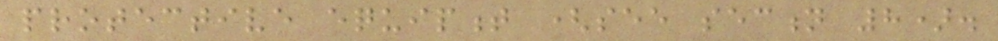protective equipment (see section 8).
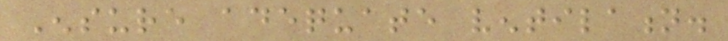Ensure adequate ventilation.
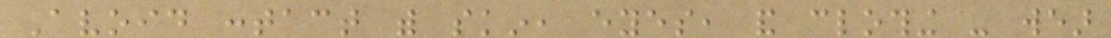Avoid contact with skin, eyes, and clothing - wear
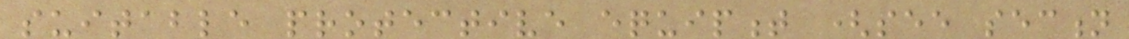suitable protective equipment (see section
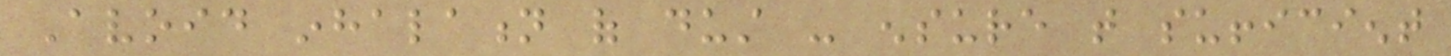Avoid inhalation of dust - ensure that sufficient
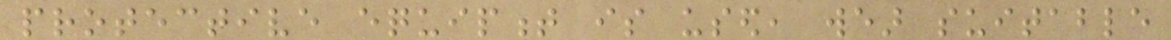protective equipment is used, wear suitable
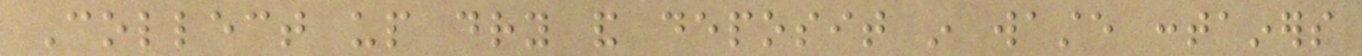Collect up dry and deposit in waste containers
